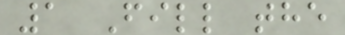1 Fill the
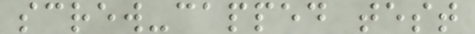screw-capped test
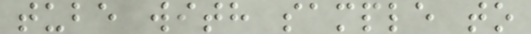tube with sample to
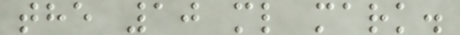the 10 ml mark.
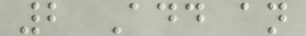2 Add an
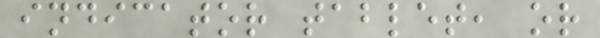indicator tablet, or
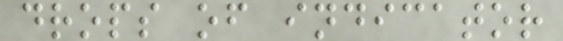drops of indicator
